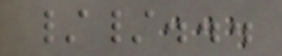//...
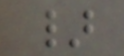}
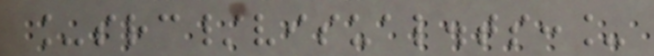_src/visual.ts:_
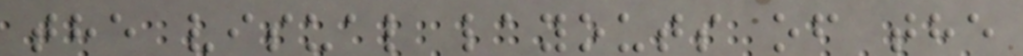the visual layouts of the
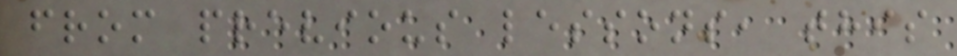from previous lessons, this
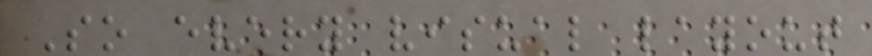So every visual layout
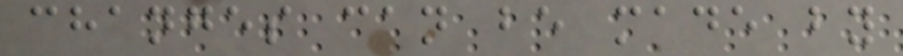changes can be made by
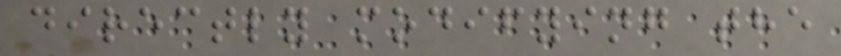directly modifying the
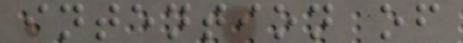intention of
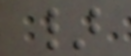}
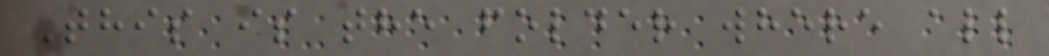This is the folder where all
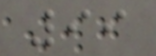99
